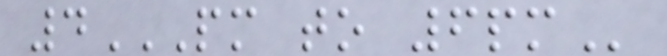4PM TO 6PM
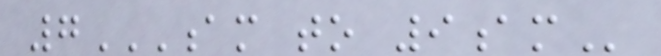7AM TO 9AM
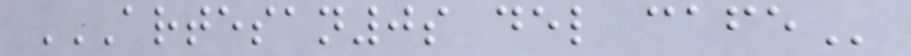ARTESAN0S DEL CAFE
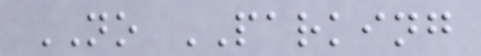NO PARKING
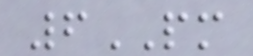6PM
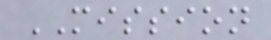MISSION
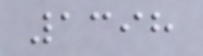1398
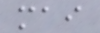mai
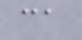ca
